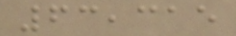63,315
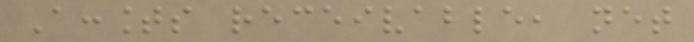Accounts receivable, net
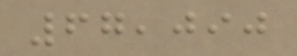67,090
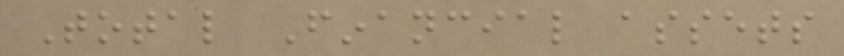Total Financial assets
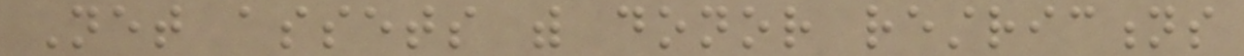Net assets with donor restrictions
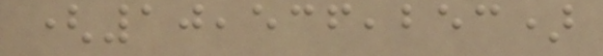(10,536,253)
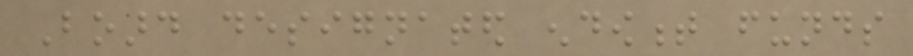Board designated endowment funds
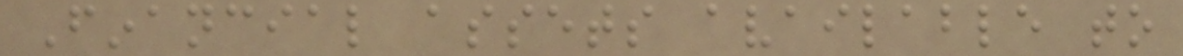Financial assets available to
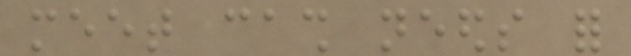meet cash needs for
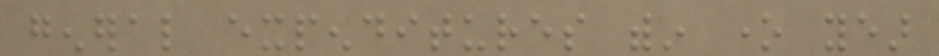general expenditures within one year
